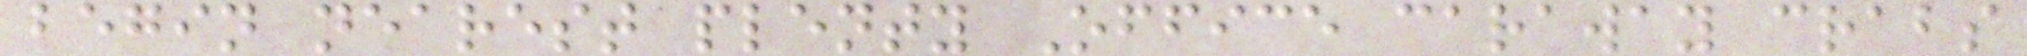begin nearest plenty Office caraway crabs
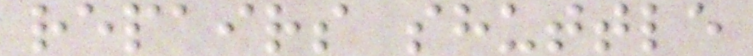repairs shuttle
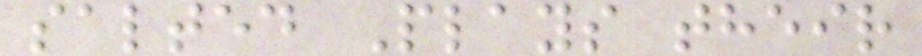salted Plays their
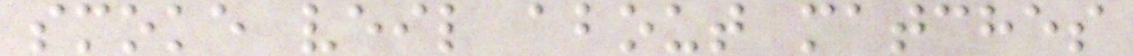smoke veil about matches
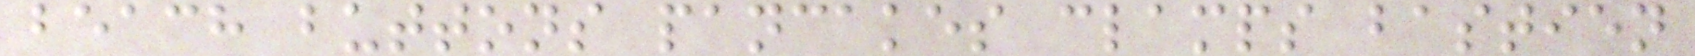beach buttons pancakes clamps bastien
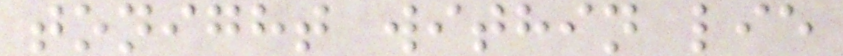tonight within lie
